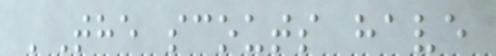'The scouts have
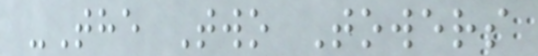-The Two Towers
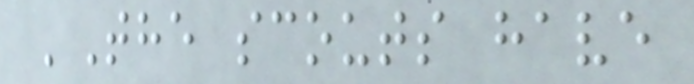'The scouts have
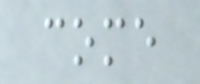come
